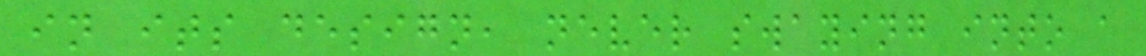in its design, never swaying into a
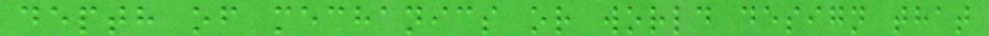depth of mechanics or world design that
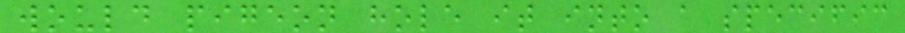would pigeon hole it into a specific
